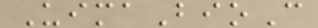UimaBioC
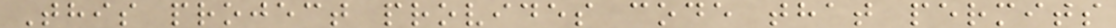This project provides code that permits
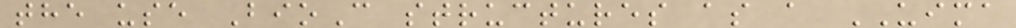the use BioC structures as a UIMA
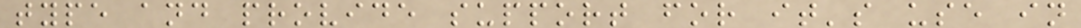type and provide support for it's use in
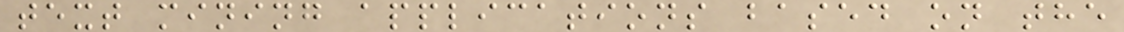text mining applications based on the
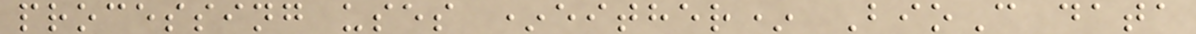processing uses *either* BioC data
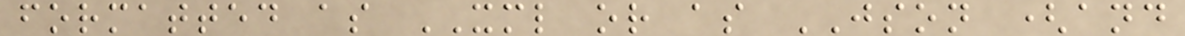formatted as XML or as JSON (and
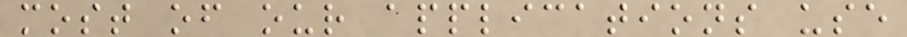most of our applications use
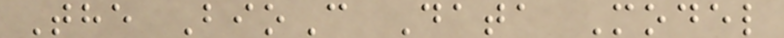The BioC Data Model
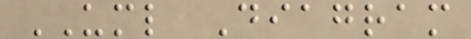UML Diagram
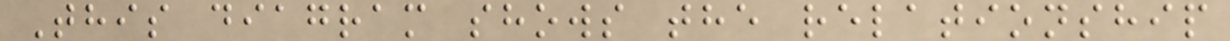This diagram shows the relationship
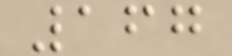167
